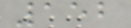152
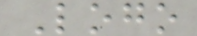Logo
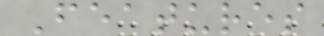Features
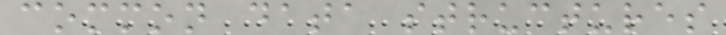common data structures
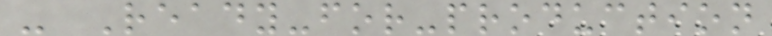- Ready-for-production
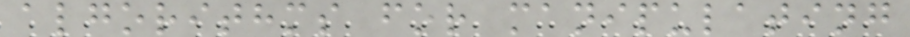algorithms for manipulating
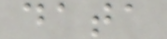data
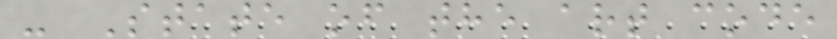- State of the art code
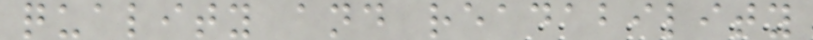quality and readability
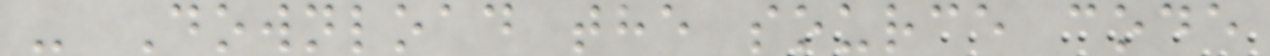- Download the source code
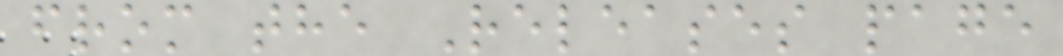from the Releases page
